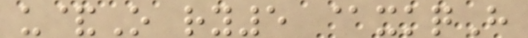u&O ry5 @xkqH
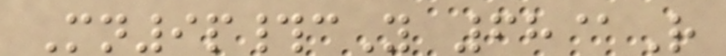Mn9p#cY 68@R
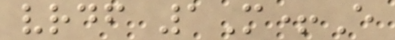vrdf 1M+E
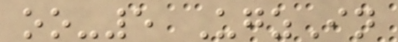oo-5 UgzIn
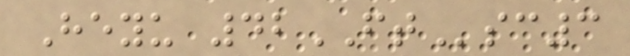Heyu 42FTsc3
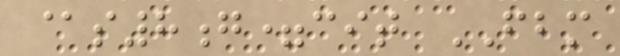@s8g=cit FBM
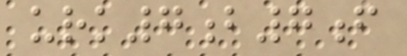urk7b7f
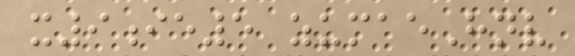x9ie5 zumaeHnv
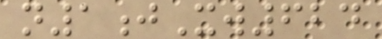n1jXw624
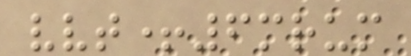vvt+6mrum
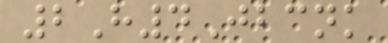2H4Jbcnk
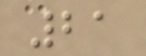21
